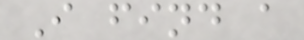I find a
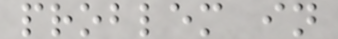problem in
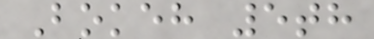Bokeh 5th
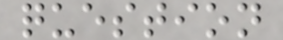question
